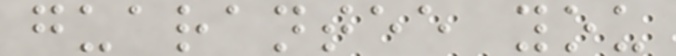guarantee you
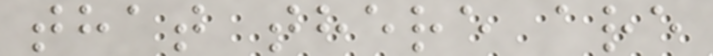that there are
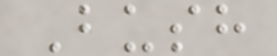Bush
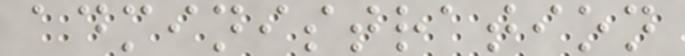administration
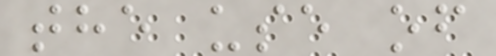the use of
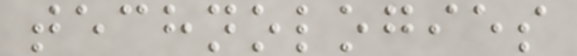technologies
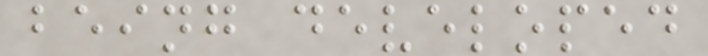being developed
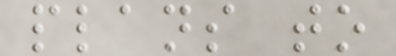plans to
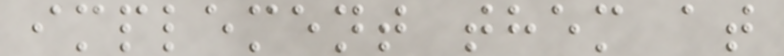implement them at
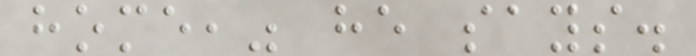home," he says.
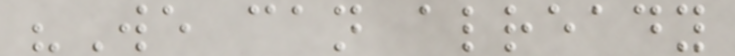"We can already
